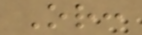Or:
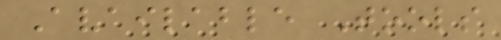Available Tools
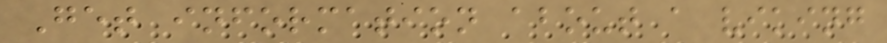Get information about a viking
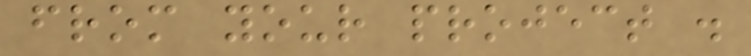from your project .
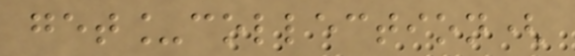get_collection(
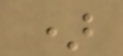)
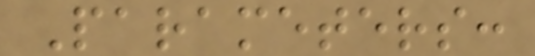Parameters:
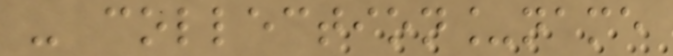- collection_name
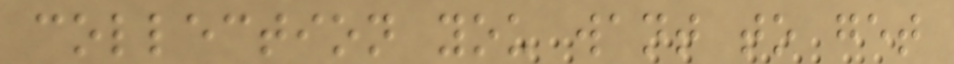collection you want to get
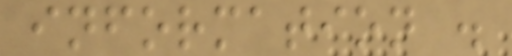information .
